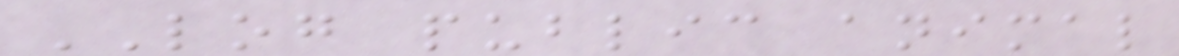LOG public animal
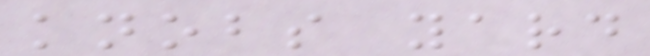knobs yard
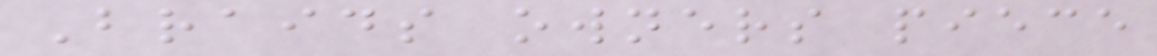Braids owners piece
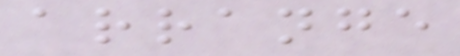arrange
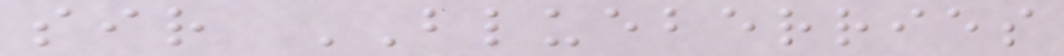sir BLUEBERRIES
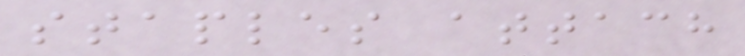staples attach
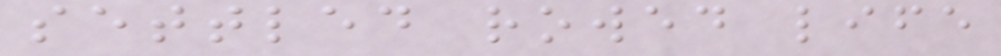settled rowed life
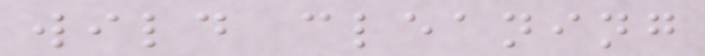wild cleaning
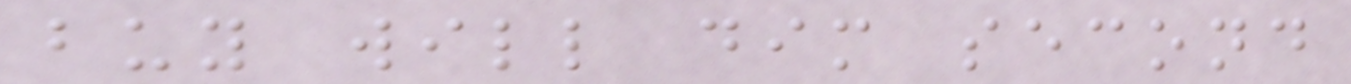buy will dim second
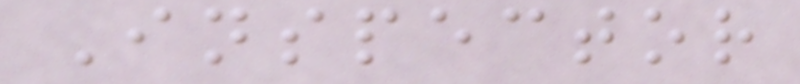Inspector
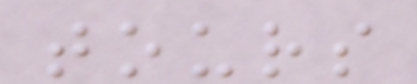tours
